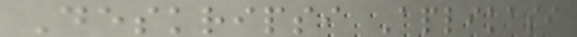Deskripsi Aplikasi
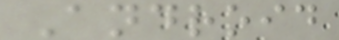Android
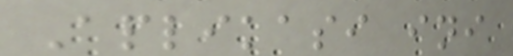Aplikasi ini
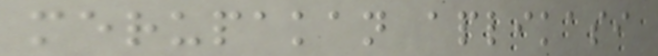merupakan aplikasi
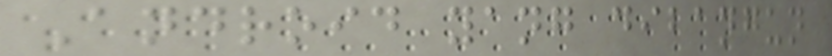Android yang dibangun
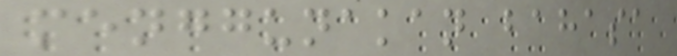menggunakan bahasa
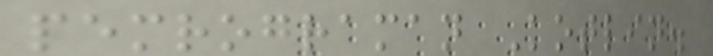pemrograman Kotlin.
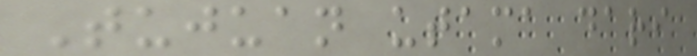Tujuan utama dari
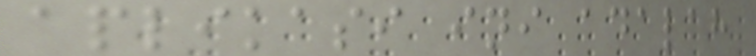aplikasi ini adalah
